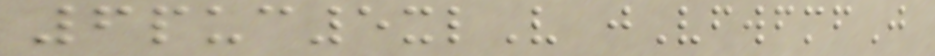6puc5xlV jVfwfmfJ
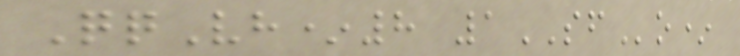QqVh*8 1SFo*
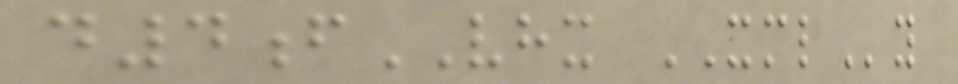d4fVHX XMLy
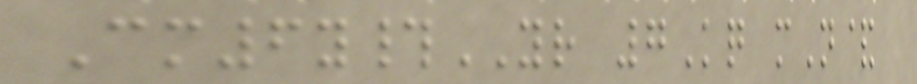Cm6y#YR 7Kq mN&
